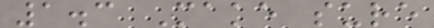1.3 Make sure
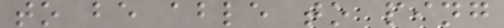to be able to ping
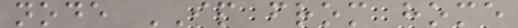node IP from home
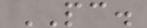PC.
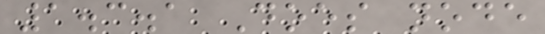1.3.1 Does node
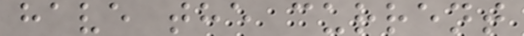have the current
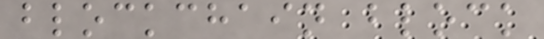blockchain block
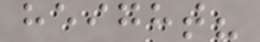height?
